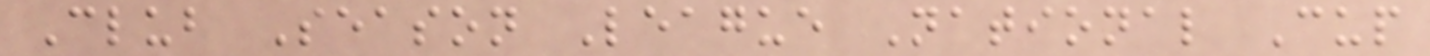Club Season League National Cup
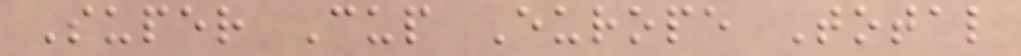Super Cup Europe Total
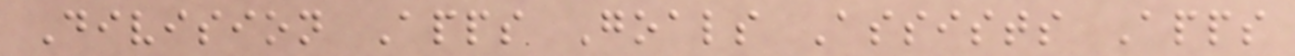Division Apps Goals Assists Apps
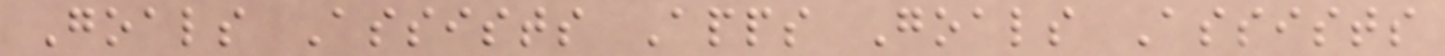Goals Assists Apps Goals Assists
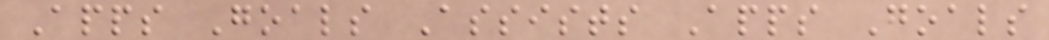Apps Goals Assists Apps Goals
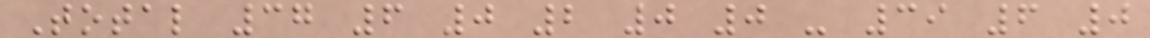Total 37 6 0 2 0 0 - 39 6 0
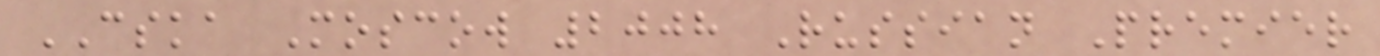CSKA Moscow 2008 Russian Premier
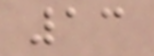13
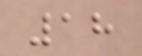18
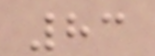83
